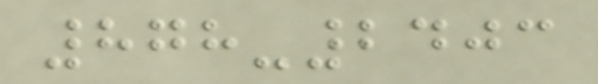878-2403
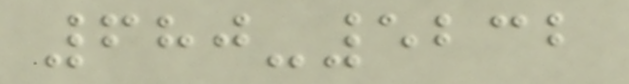680-5232
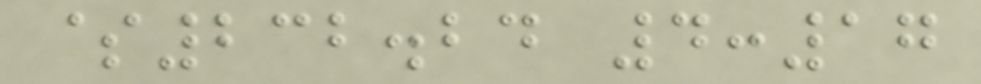$232.24 4:17
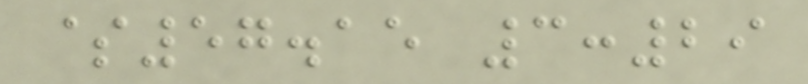$57.15 3:29
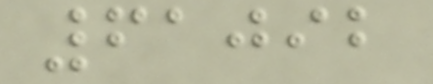61092
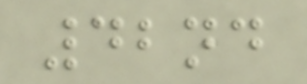42nd
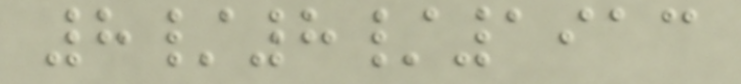8/8/1913
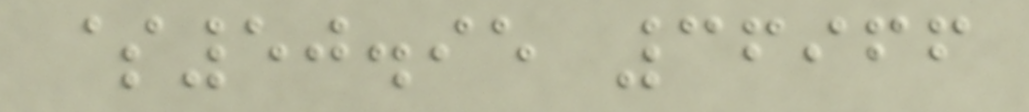$50.95 36966
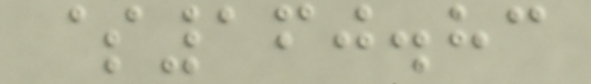$160.83
